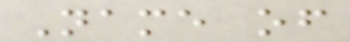Name of
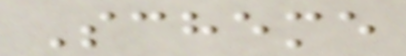Scheme
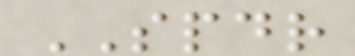SPDR
